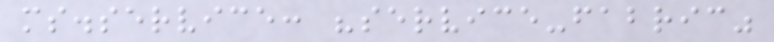ms.service: "service-fabric"
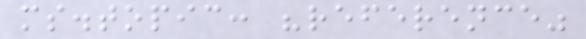ms.topic: "reference"
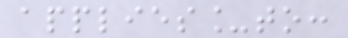applies_to:
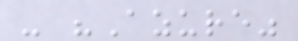- "Azure"
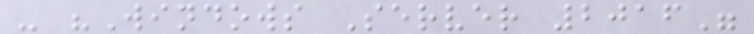- "Windows Server 2016"
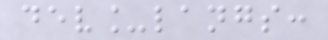dev_langs:
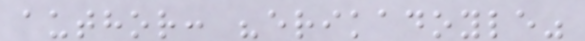author: "erikadoyle"
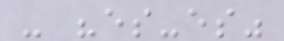- "es-es"
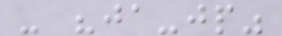- "ja-jp"
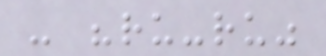- "ru-ru"
